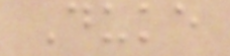Duke
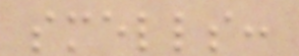smells:
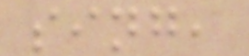sing,
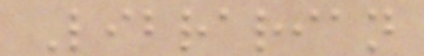Librarian
